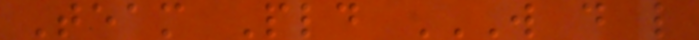Team Pld W D L
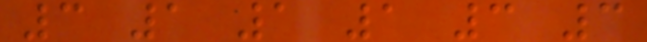3 1 1 1 3 3
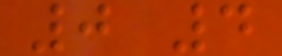0 4
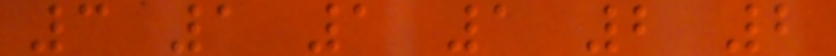3 1 1 1 2 2
